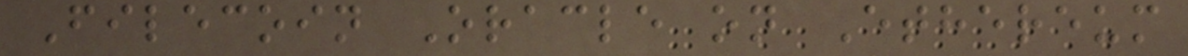Filecoin Oracle on Ethereum
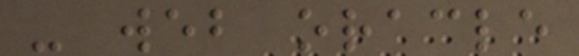- web oracle
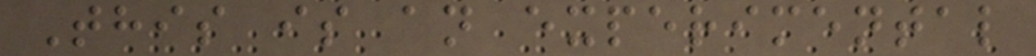This is an experimental
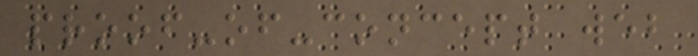proof-of-concept web
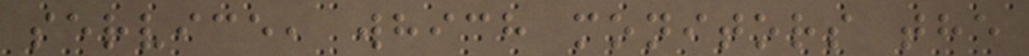service, which monitors the
